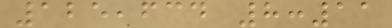125,634 8:11
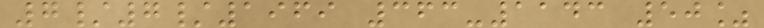7/7/1969 363-1143 50%
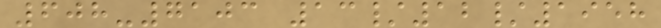608-7103 13/12/1958
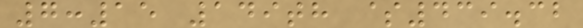7:15 149th $439.32
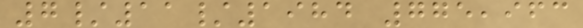7/11/1984 775,963
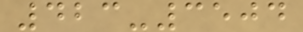423-3504
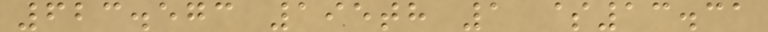623.573 195th 1 $13.31
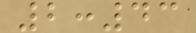2:43
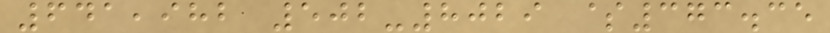641,982 502-8029 $373.35
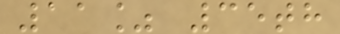11% 35th
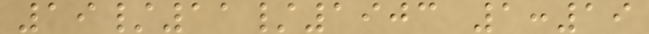19/11/1903 1:19
